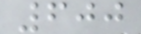600
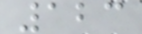123
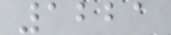1221
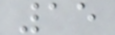15
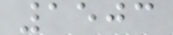1503
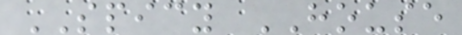SPICY HOUSE
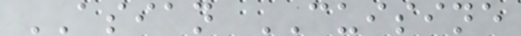ASIAN CUISINE
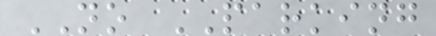NO PARKING
